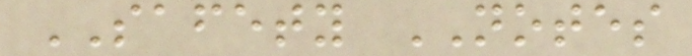SAFETY NOTES
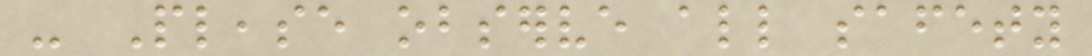- Please observe all safety
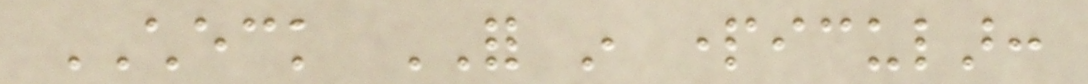CHECK FOR in particular:
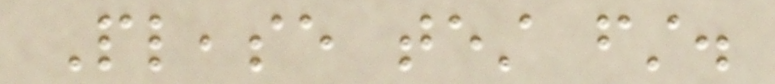Please test first.
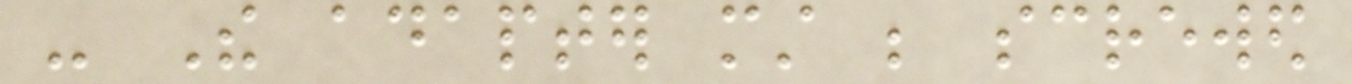- The adapter must be screwed
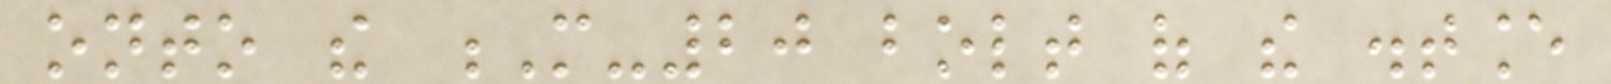onto the M-20 bolt of the distance
